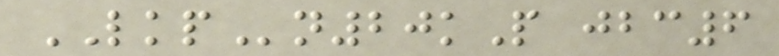LKPn20kP jbc6
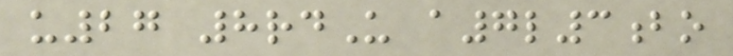u27 8rdU a7l3bo
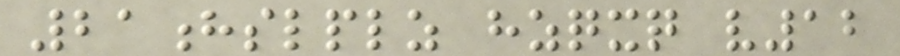21hslplz hzqxq v12
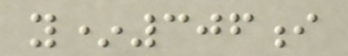y*306i
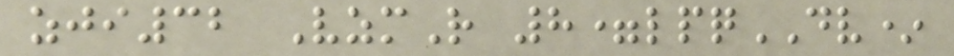zji32 VzmR 8=lpqDV*
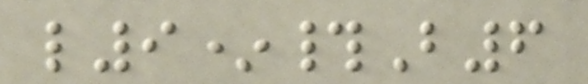l9*#B6
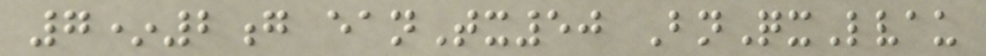7*2g eanTx50 BnQxLvau
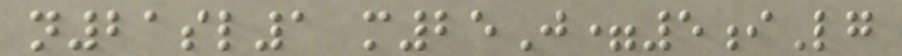n21sl1 m25J=5iLg
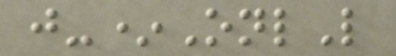j-*OnlL
